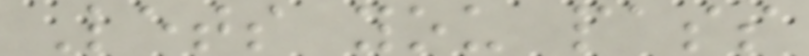Lets you pass
